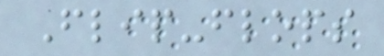Flip-flops
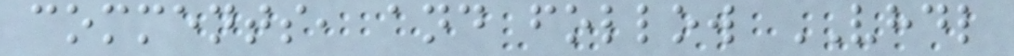comments, and follow VHDL
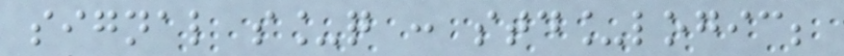signal s_q : std_logic;
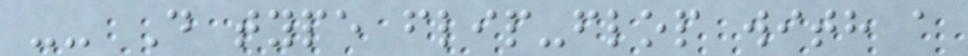-- D type flip-flop with a
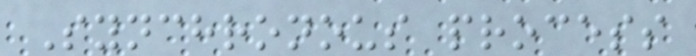Synchronous process
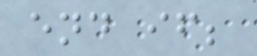end if;
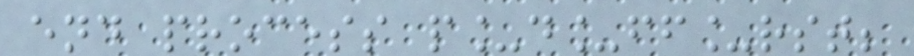end process p_d_ff_rst;
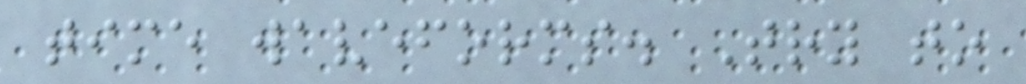time waveforms. Try to
